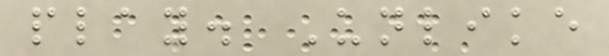play. Unlike
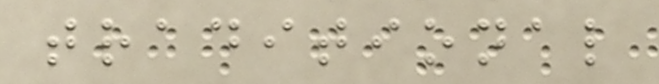traditional
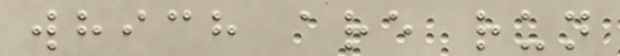which are run
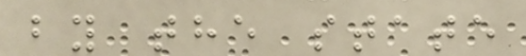by the state
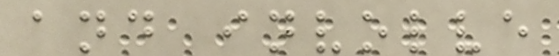and involve
